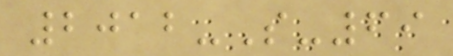2012-S-69
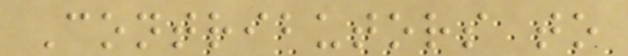Contributors to
